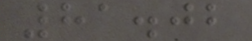81.02
